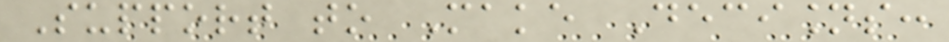Support to Make Decisions:
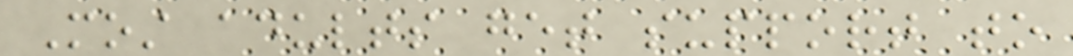Most adults get support to
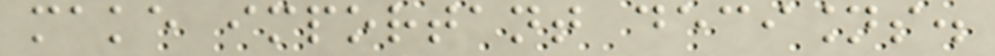make important decisions.
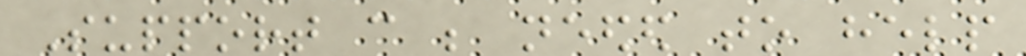Support can be needed to help
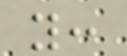you:
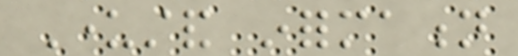Understand information
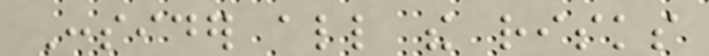Consider all the risks
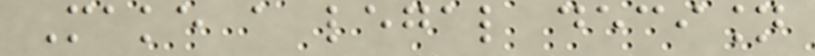Make a legal decision
